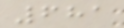681
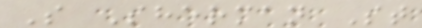S Sherman St
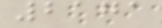2171
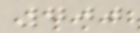700
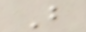B
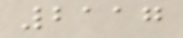2117
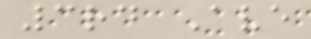3rd Ave
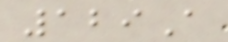129A
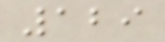129
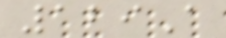129A
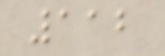112
